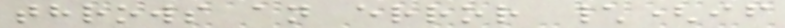throws an error \(if
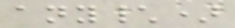any\)
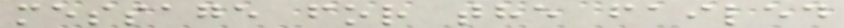message for the failed
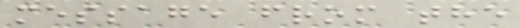message from the
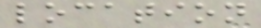location
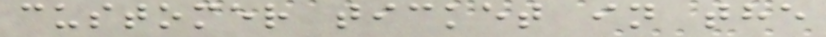customer ticket in the
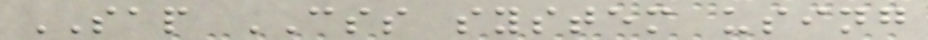SAP CSS system using
